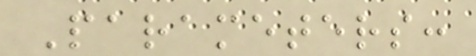Parameters:
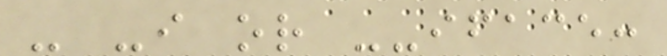- -i or --iface:
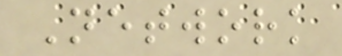Network
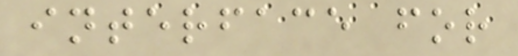interface for
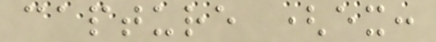capture (ex:
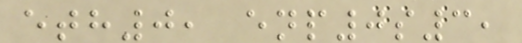eth0, enp0s3,
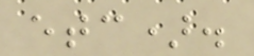etc).
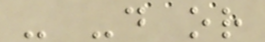- -d or
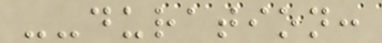--duration:
